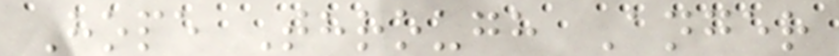Hope Through Anger
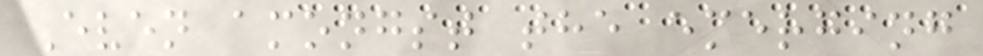Even amongst the emerging
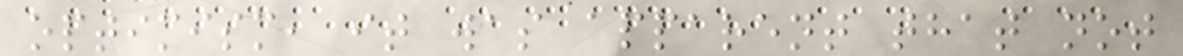optimism, it was apparent that not
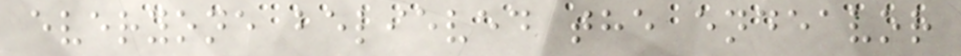everyone believed the endeavor
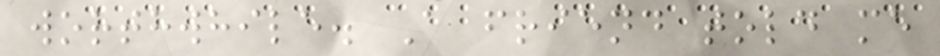worthwhile. A friend told me
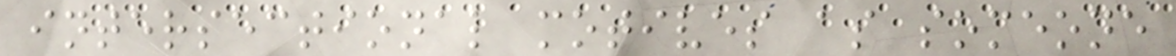intersectional motives as someone
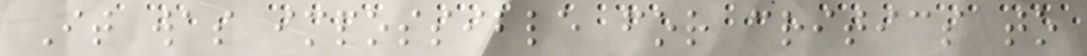It was impossible for critics to
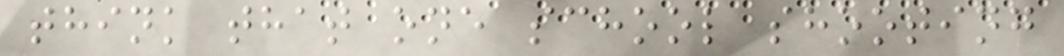think that one school shooting
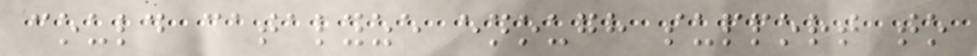could catalyze enough support to
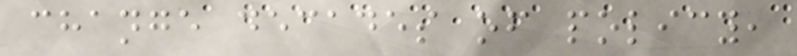change decades of policy,
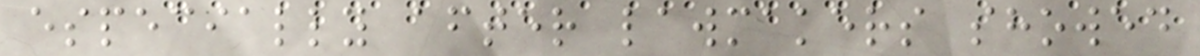especially after lawmakers showed
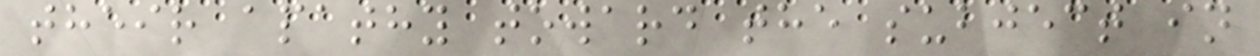their apathy toward the subject in
